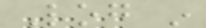Log in
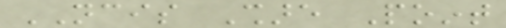NCIS Share Point
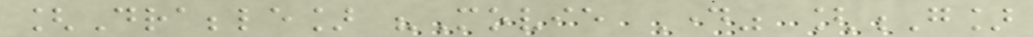[Drabble] "Movie Day" [G]
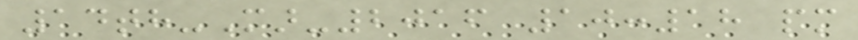14th-Mar-2016 10:18 pm
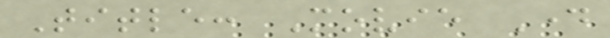Title: Movie Day
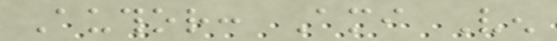Author: Ami Ven
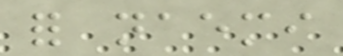for naemi
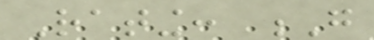Rating: G
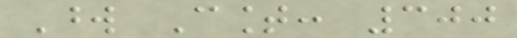Word Count: 300
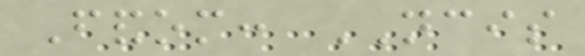Fandom: NCIS
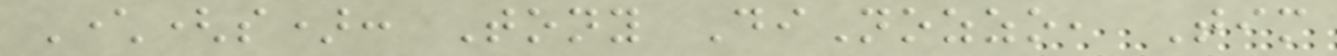Character(s): Tony DiNozzo, Tim
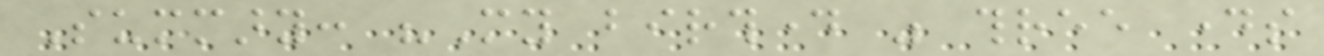Summary: "My birthday was three days
